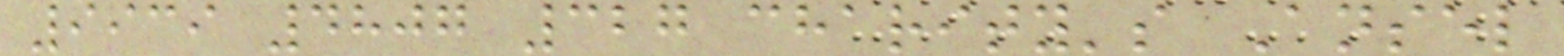9939 4807 327 charity's Ansel
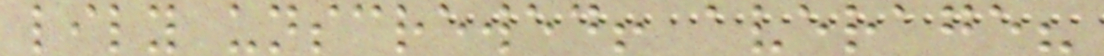lily unscrewed! average?
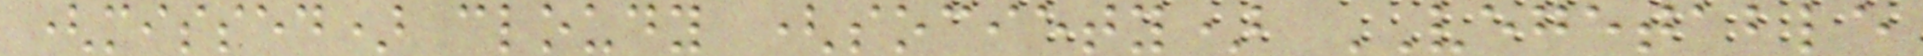(missed) cloudy (society) VEGETABLE
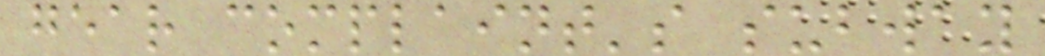gear complaint's subway
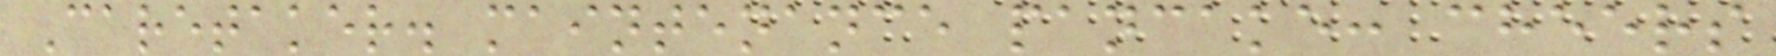Caretaker. maintenance pancake: cheers
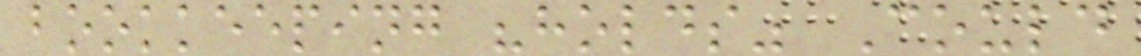bookkeeping "holds" Could
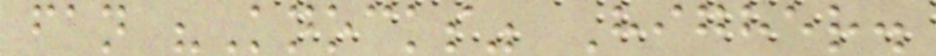fan "Knocks" Higher.
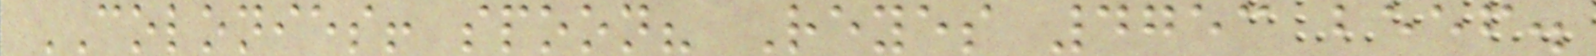COLONIES! spoon? Reyes 4753 beef.
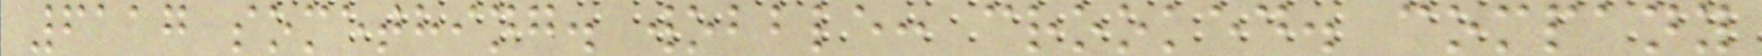6117 something. wobble: crooked. company
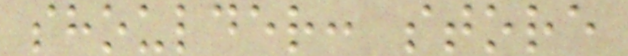shoulder: store
